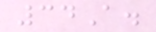34A.
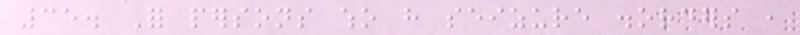35. For persons who have seizure disorders ,
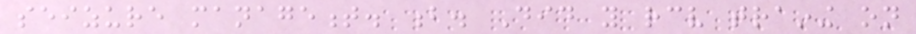seizure management. b. Did you receive training on
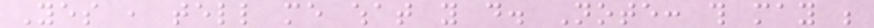Yes , tell me what you do. Note: this may be
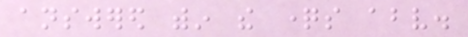answered within the questions above.
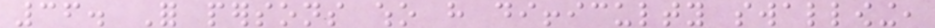36. For persons who have difficulty swallowing,
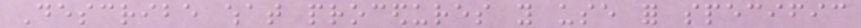Describe what procedures you use for specific
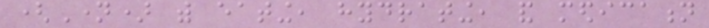(Name) with eating, hydrating, and medication
